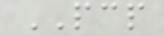PCP
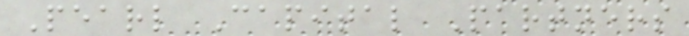Pearl Capital Partners
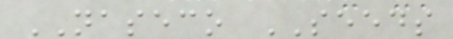NASECO SEEDS
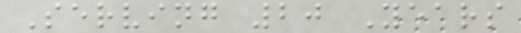Serving 20 Years
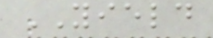YIELD
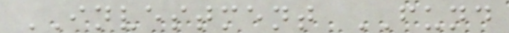INVESTMENT FUND
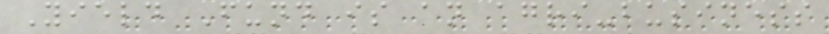Yield Fund is an agri-business
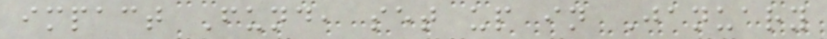impact Fund, set up in January
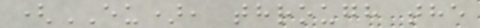(EU), through the
